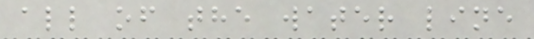all of the water line
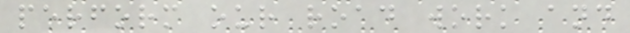perform our road work and
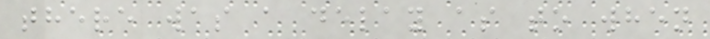there was a delay as to when
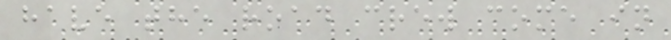have the road crew come in
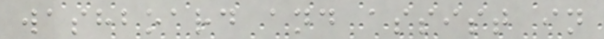washboard and assist in
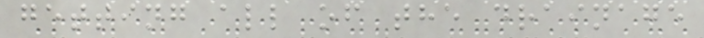getting all of the drainage
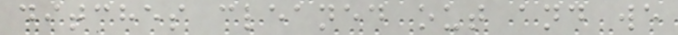ditches cleaned out and we
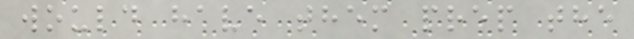would have them prep the
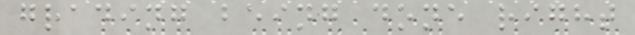grading being done right
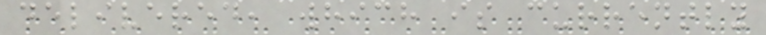delivered, which is currently
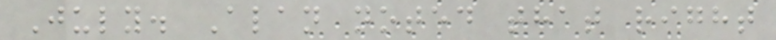July. Alan noted that right
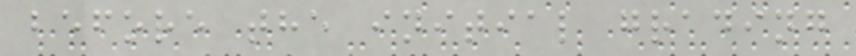before the initial grading
